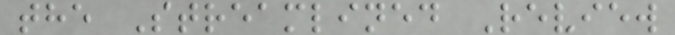the Streamlined Review
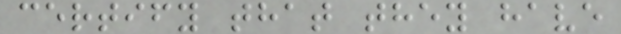certify that they have
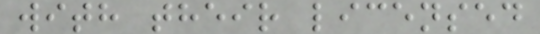with their licensed
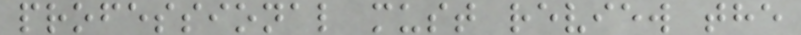professional must review the
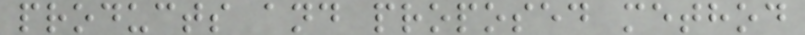products and proposed method
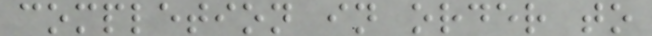completion in order to
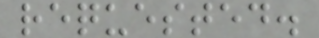requested.
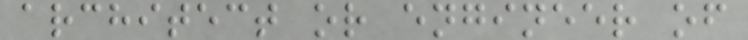architect or engineer of
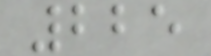225
